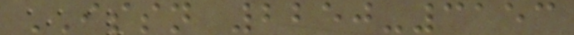ISSN 2250-3153
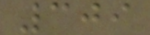309
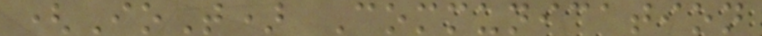(IoT) Communication
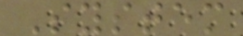System
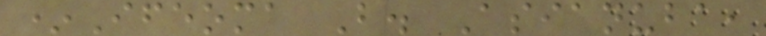*Ifeoma B. Asianuba,
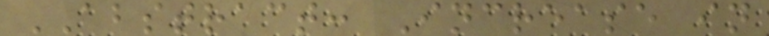ABSTRACT: Increase in
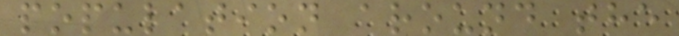population around the
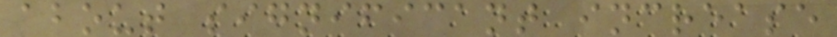about significant increase
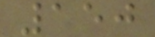150
